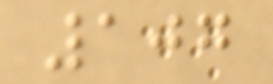107
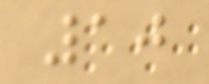10
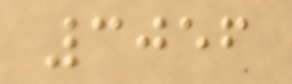3056
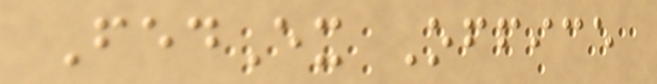FedEx Office
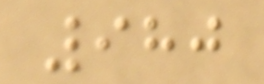980
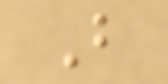B
